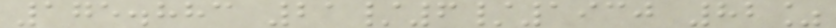175.883 21/6/1930 82%
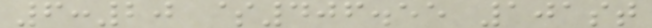6:20 $406.55 101st
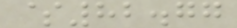$82.77
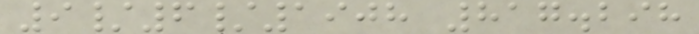9/6/1908 817.298
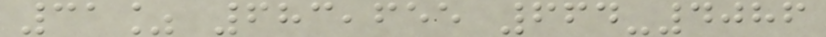31% 683,655 664-4086
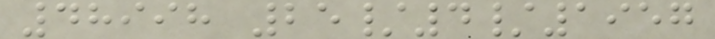48998 25/4/1957
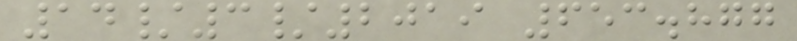14/3/2019 653.877
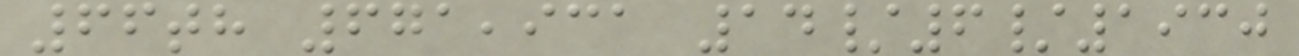66th 671,931 14/6/1930
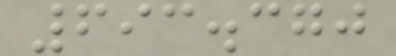693.370
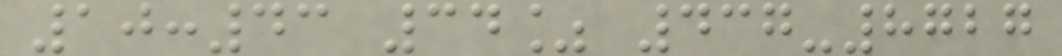10:43 34% 437-8727
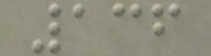136
